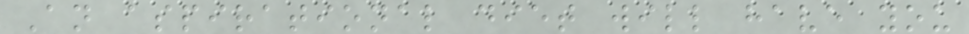An aspirational diet will have you
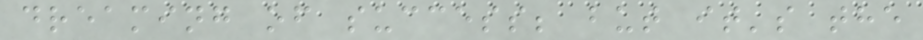dreaming of success; but it's the
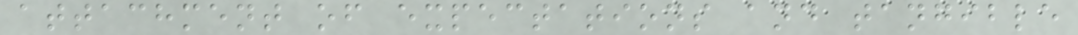attachment of expectations and tangible
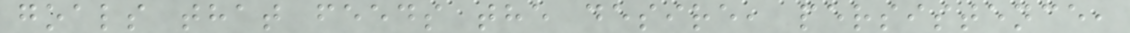goals that feeds the desire, persistence,
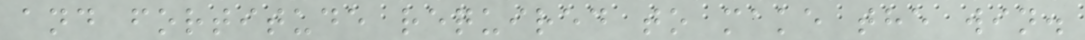and fortitude required to make the win.
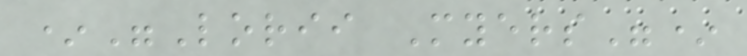*"Lorii Myers"*
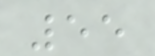55
